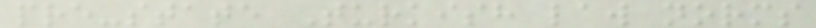pre-state Turkish law norms
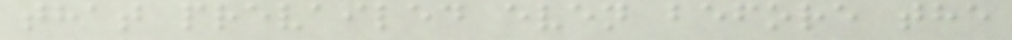that prevailed even before the
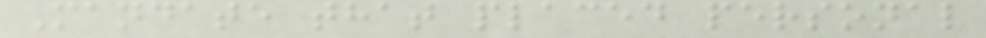Mandate that placed personal
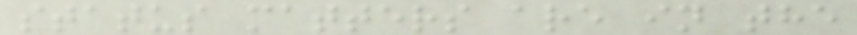status matters are in the
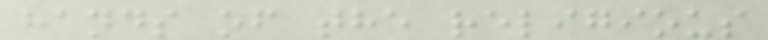hands of the religious
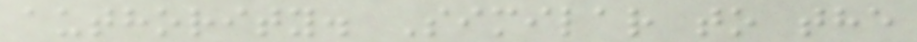authority. Similar to the
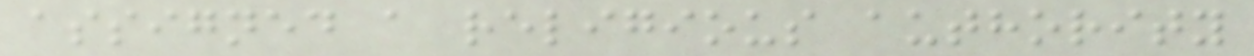assigned a religious authority
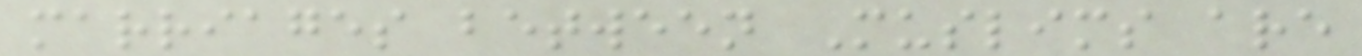marriages between Muslims are
